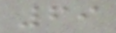69
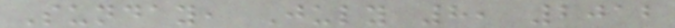Sunday, July 8, 2012
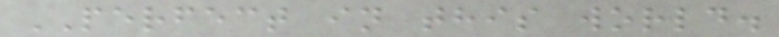PERFECT in this world.
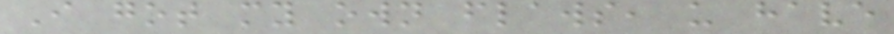I got my own flaws, u have
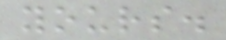yours.
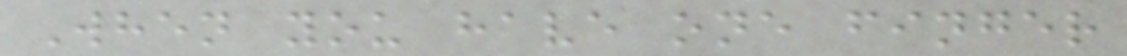When you have one finger
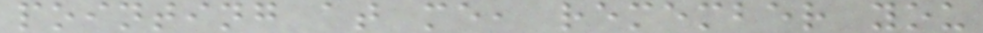pointing at me, remember you
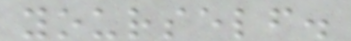yourself.
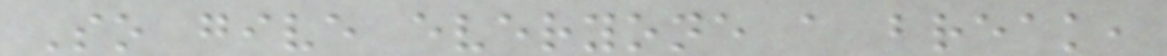So give everyone a break,
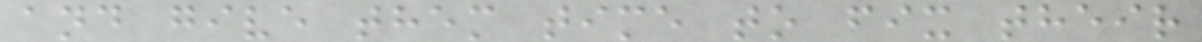and give them time to fix their
